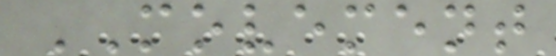MOVEMENT
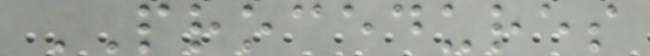PROCEDURES
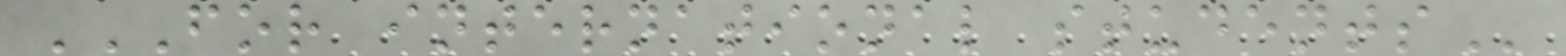FOR INTERNATIONAL STUDENTS
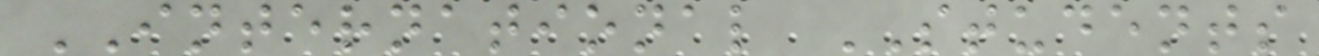INTERNATIONAL STUDENTS
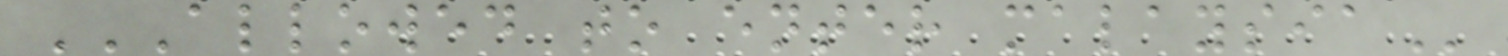ALLOWED TO ENTER MALAYSIA
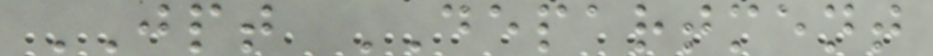JPT DEPARTMENT
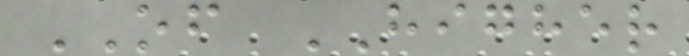OF HIGHER
